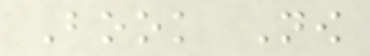Book Now
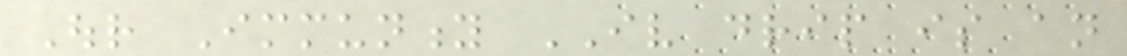Our Immunity IV drip is an
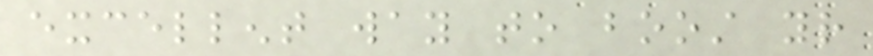excellent way to boost your
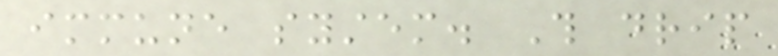immune system. This drip
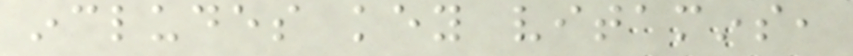includes key vitamins,
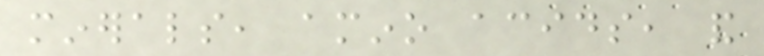minerals, amino acids, and
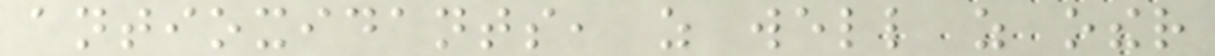antioxidants, as well as other
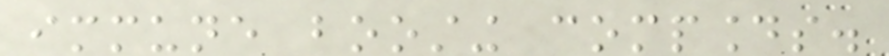immune boosting compounds.
